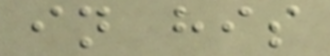in his
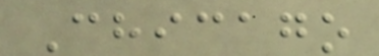Chicago
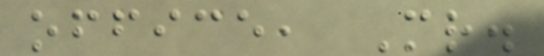office, Mr.
